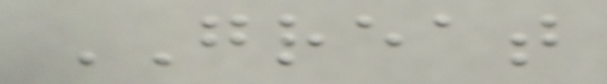GREAT
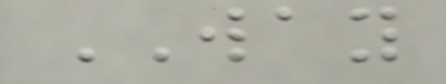WAY
